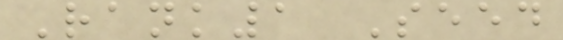Rank1 Seed
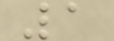1
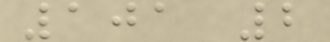101 2
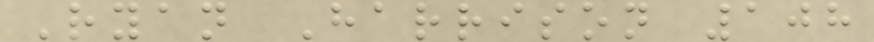Ryan Harrison 108
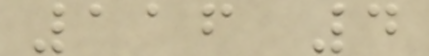116 4
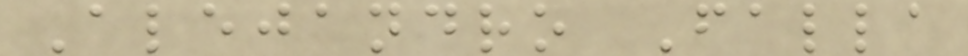Alejandro Falla
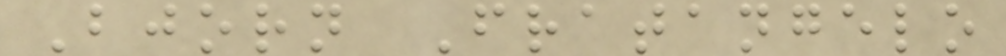Bjorn Fratangelo
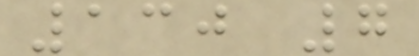130 7
